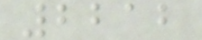2212
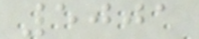5001
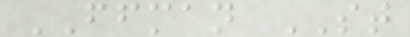FFMAN ST
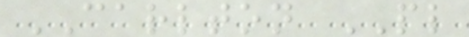CARLTON PL
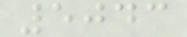5043
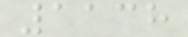1138
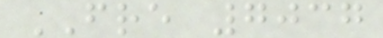FRE 7037
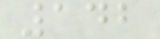142
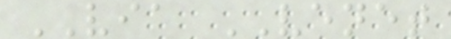VIA VENET
